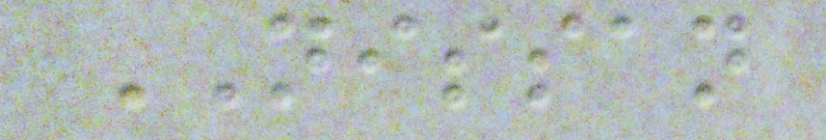NISSAN
